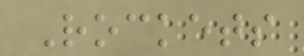Rockets
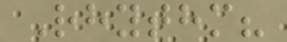Rhythm?
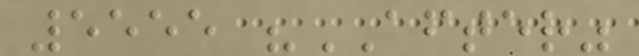5555 "AFTER"
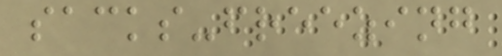sacks-freezing
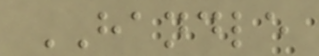HANDLE
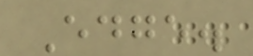Edge.
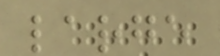large
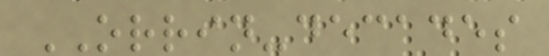ORRIN-decades
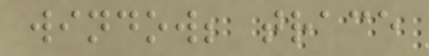window; trace
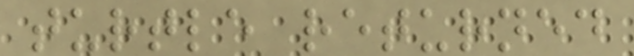turtle returned
